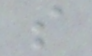s
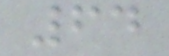64
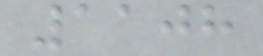1108
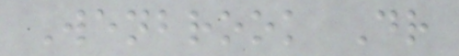Wenbrook Dr
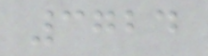3724
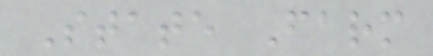State Farm
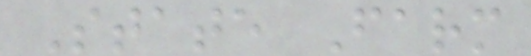State Farm
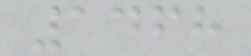1468
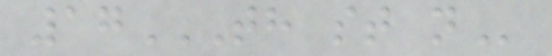17TH ST N
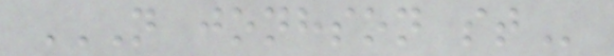N JONHSON ST
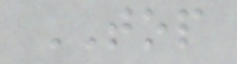TOP
